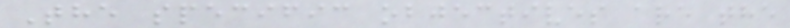The specific objectives are the
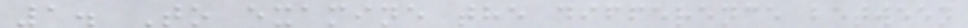1. To examine the difference between
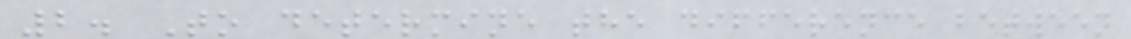2. To determine the difference between
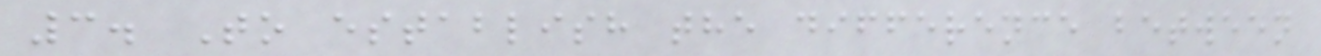3. To establish the difference between
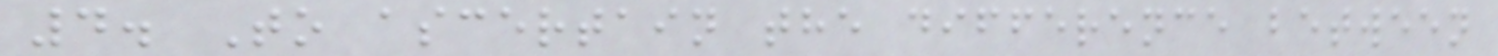4. To ascertain the difference between
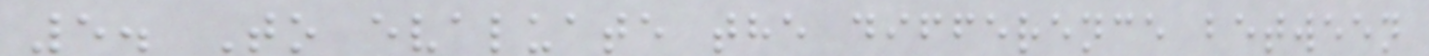5. To evaluate the difference between
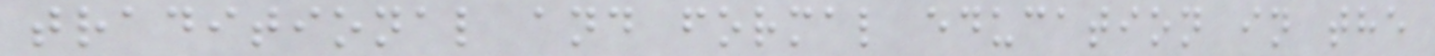traditional and formal education in the
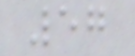57
